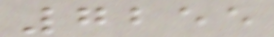7255
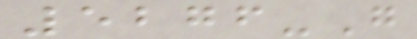5276-G
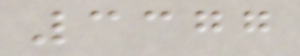3377
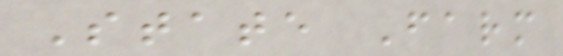State Farm
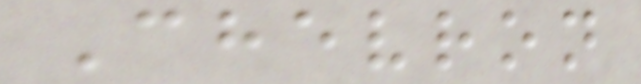Chevron
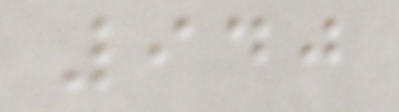940
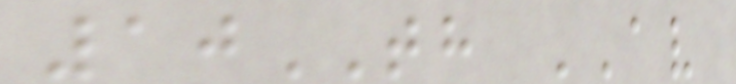10TH AV
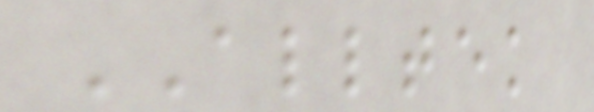ALLTEK
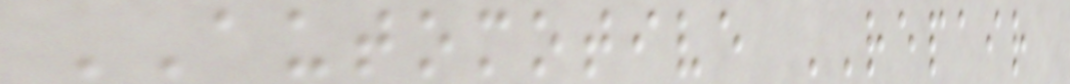AUTOMOTIVE REPAIR
